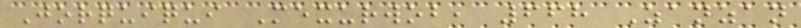Jorquiqui Mexurwob, 668 Zanzan
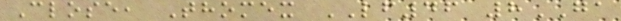Close, Thomex LF46 8GA
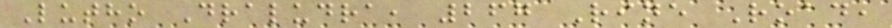Lutho Draludra, 267 Rine Road,
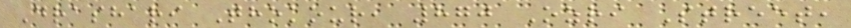Drashari Thokour, 870 Ozri Street,
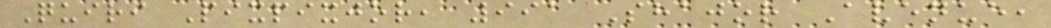Quiri Pixpixjor, 991 Shajor Avenue,
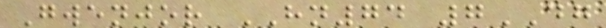Gwenjor HN74 7DG
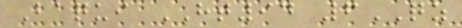Baqui HT94 6QZ
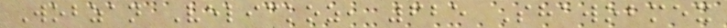Wobzan Velickoz, 625 Shawobmex
